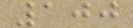100
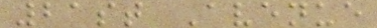21st Avenue
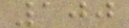100
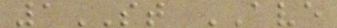1ST AVE
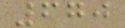670
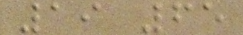19 65
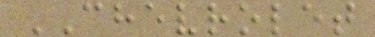CHEVROLET
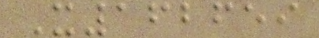X162659
